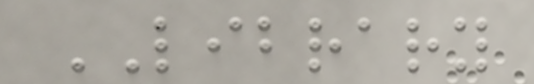LIBRARY
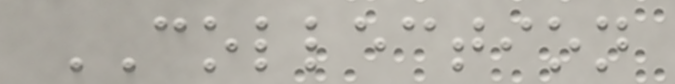COLLECTION
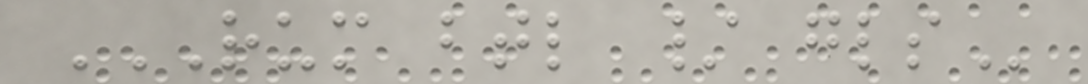RUM BTL / GLS
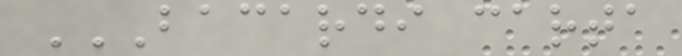BACARDI CARTA
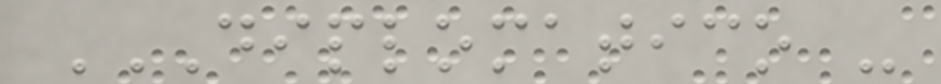DIPLOMATICO -
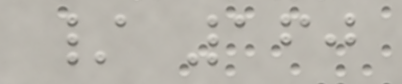/ 160
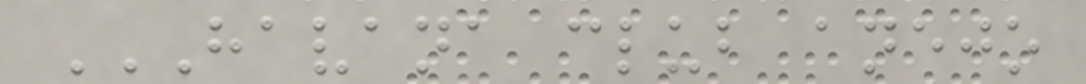HAVANA CLUB ANEJO
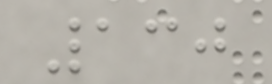130
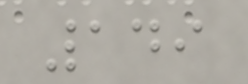149
